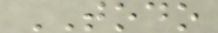TODO
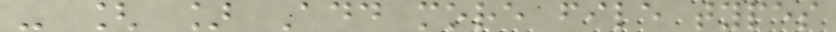- [ ] Add more file types
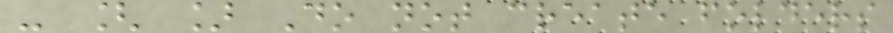- [ ] Do not create folders
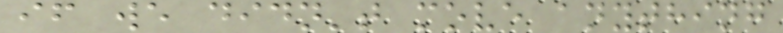if we didn't move anything
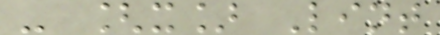- [x] Lint
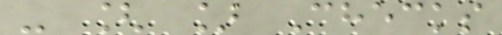- [ ] Checks
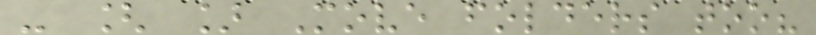- [ ] Move folders too?
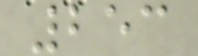253
